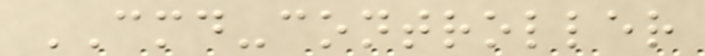CMD-controller
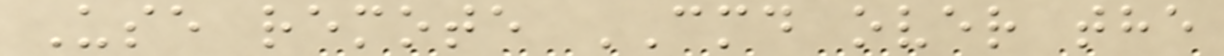Use remote CMD over the
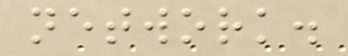network.
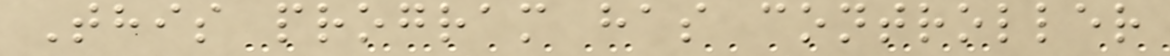This program has controller
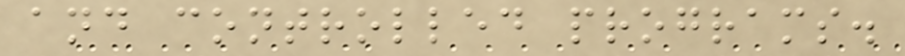and controlled programs.
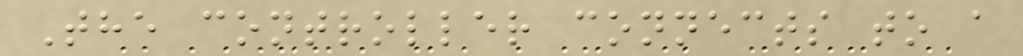The controller connects to a
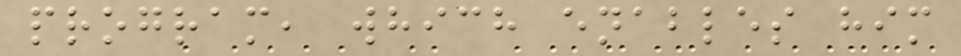program, which enables him
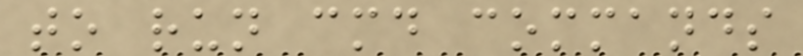to run cmd commands
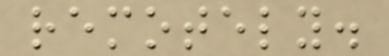remotely.
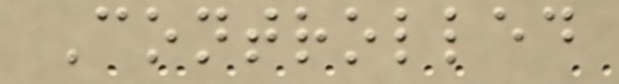Controlled
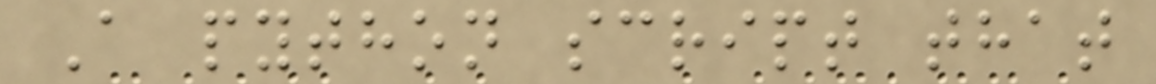A python script that
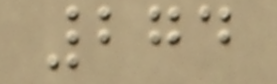274
